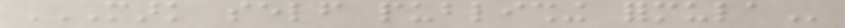MARK SELF PUBLISHING FORMULA
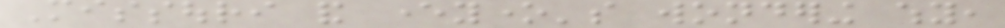Missouri and everyone's wondering why,
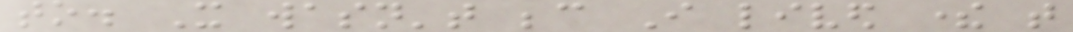to. It wasn't because I lived there that
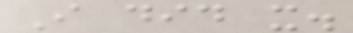I did it.
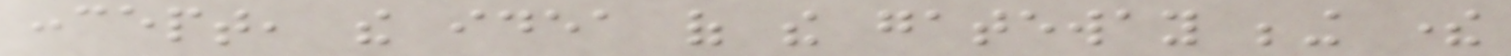concept, the idea of the gateway being there
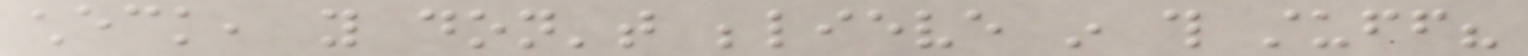check, you don't believe in this stuff?
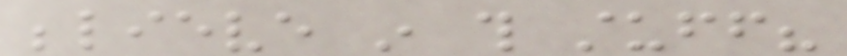believe in this stuff?
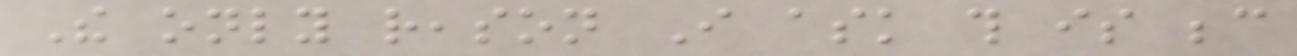The only reason I ask this is because
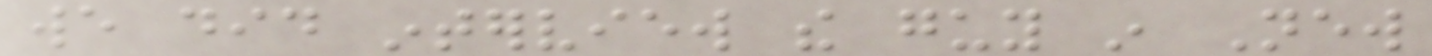we did interview the guy in New
